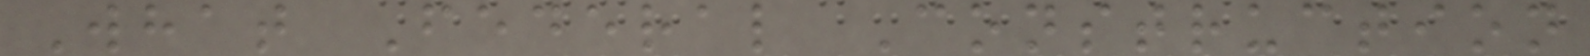What Federal Construction
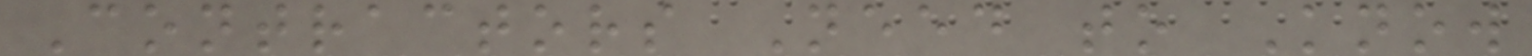Contractors Need to Know
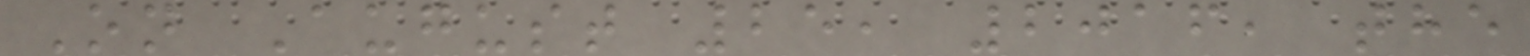On August 25, 2016, the
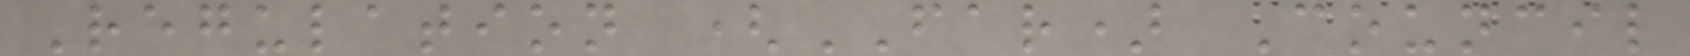Regulation (FAR) Council
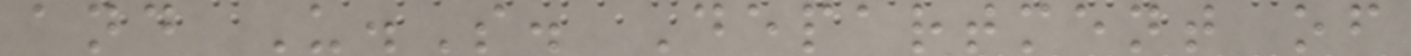and U.S. Department of
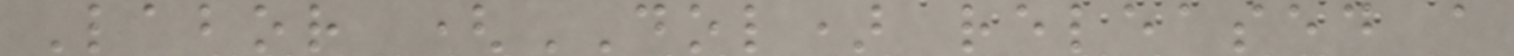Labor (DOL) released a
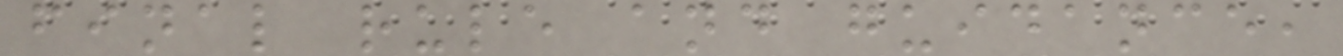final rule and guidance,
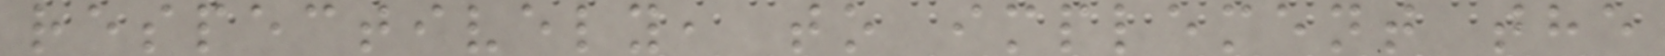respectively, to implement the
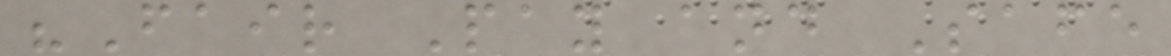"Fair Pay and Safe
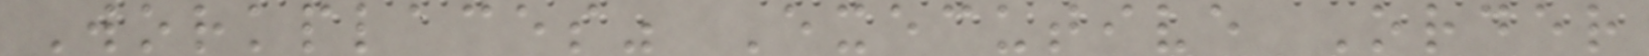Workplaces" Executive Order
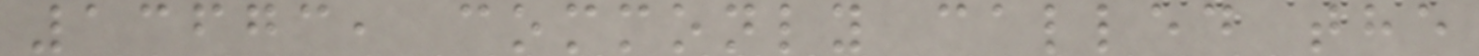13673, commonly called the
